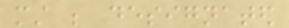must be designated
